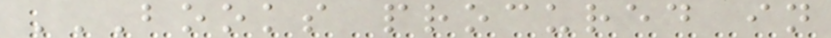BOOKS PROCURED IN
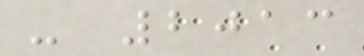- 2013
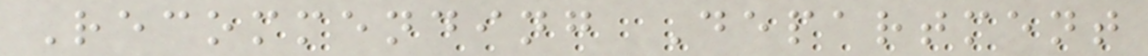Recommending Department
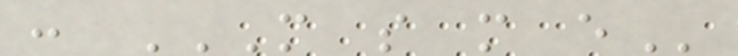: M S M E
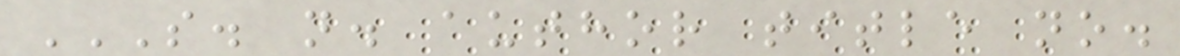S. N. AUTHOR TITLE NO.
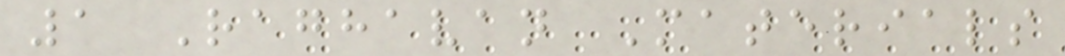1 Raghavan Materials
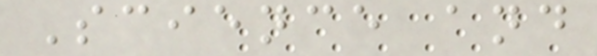Science and
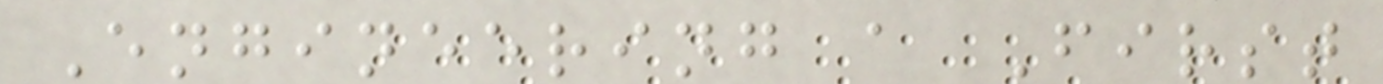Engineering a First
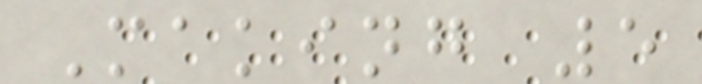Making 5
